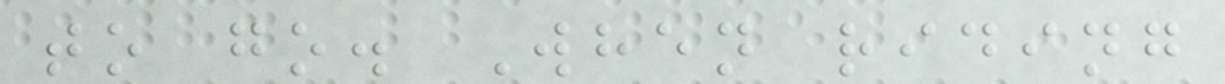to go. When riding
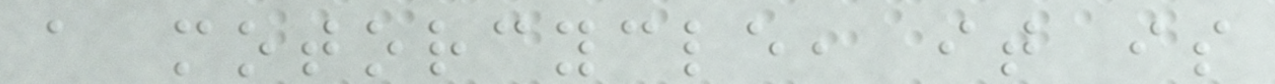a motorcycle, it is
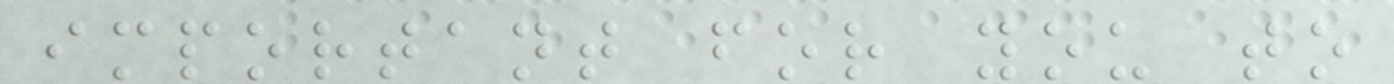important for you to
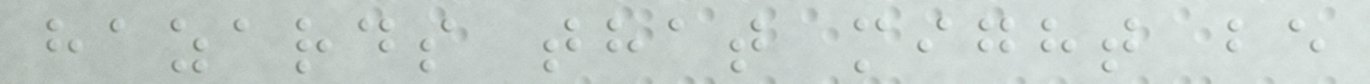hazards that might be
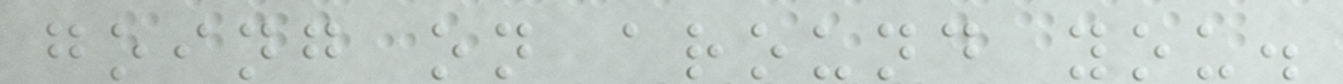going on around you.
